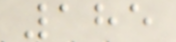185
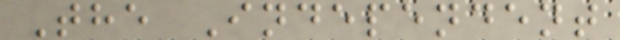The Independent
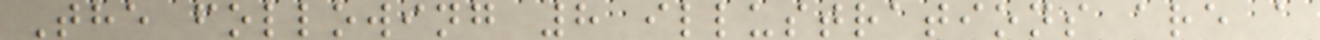The following 8 illustrations are a
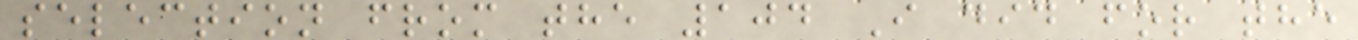selection from the 104 I did for the
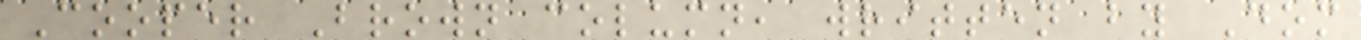Cooper Brown column, written by Dom
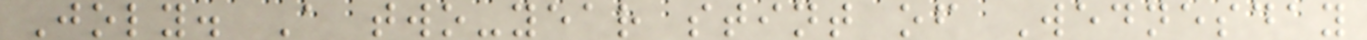Joly. A two-year stint of Wednesday
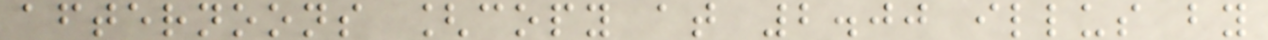afternoons [copy at 2.00 illus by
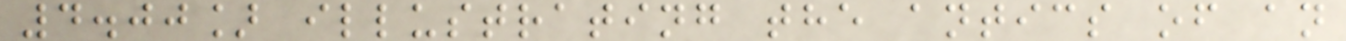4.00] illustrating the antics of an
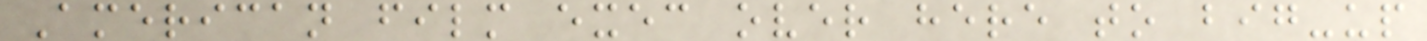American film exec over here to big-up
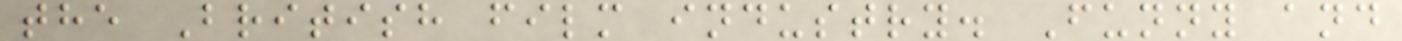the British film industry. Funny and
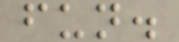fun.
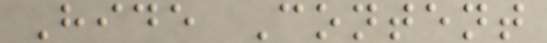Hide Content
